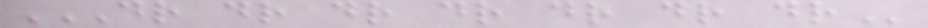DR DR DR DR DR DR DR
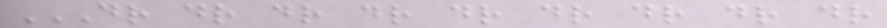DR DR DR DR DR DR DR DR DR
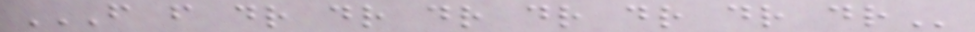F F DR DR DR DR DR DR DR
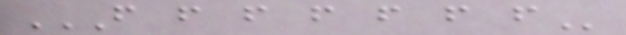F F F F F F F
